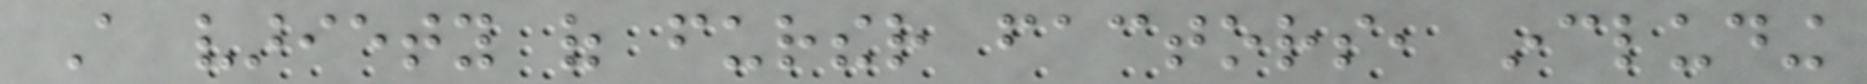A variety of further factors, including
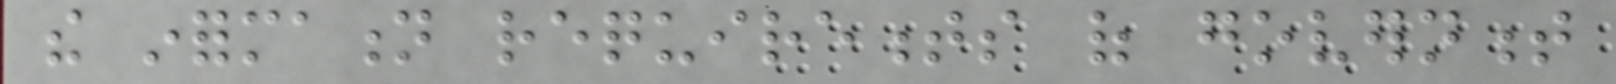the information requirements of government
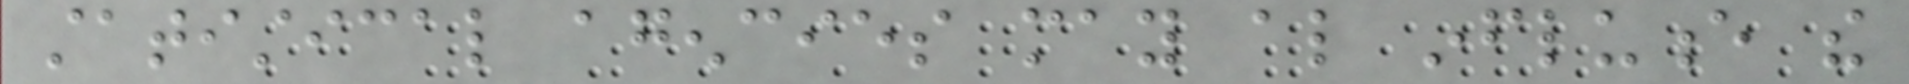statistical agencies may also influence the
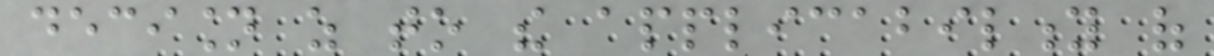decision as to the applicability of
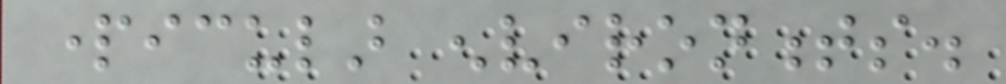particular environments.
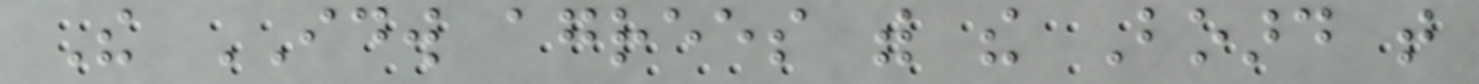The IDW agrees with the Board that
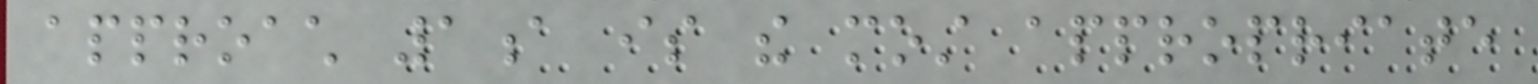approach 1a is the most appropriate
